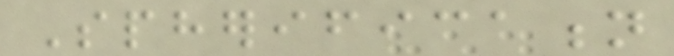Spherification
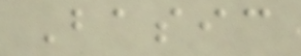Basic
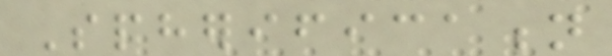Spherification
